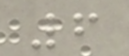6
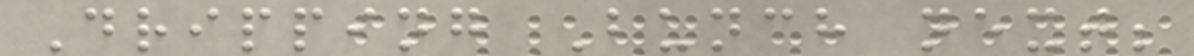Dripping Bunch next;
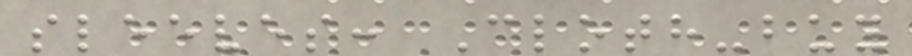sleeves: Cloth-buy
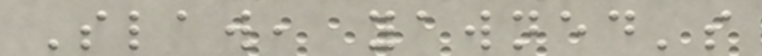Slaw, yawned's
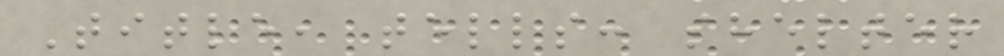Title, tells: shelter
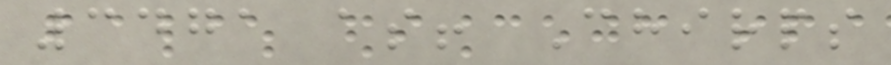3471 as! Chirps
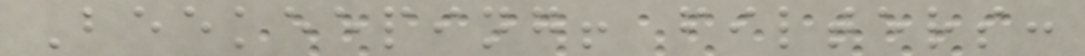Beekeeping! filters:
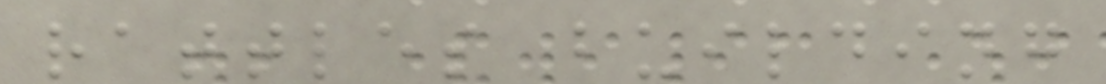rattles building
